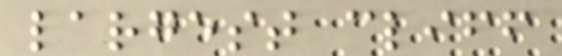largest cliff
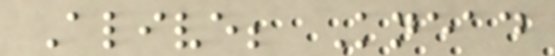Alive; Knead
